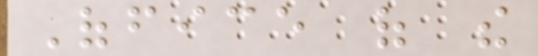Office of the
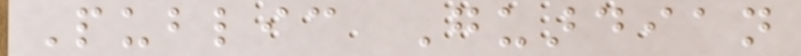Public Guardian
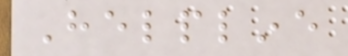Helpline
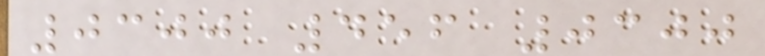0300 456 0300
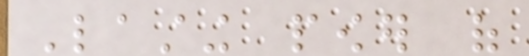Lasting power of
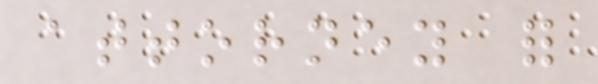attorney for
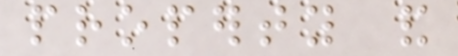property and
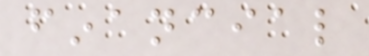financial
